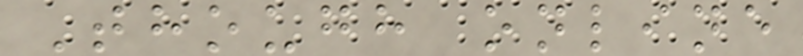Though online
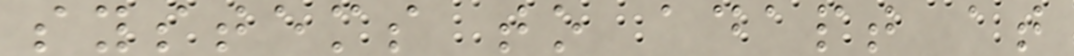systems to adapt at
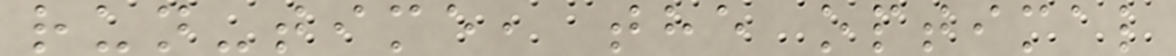run-time, the optimal
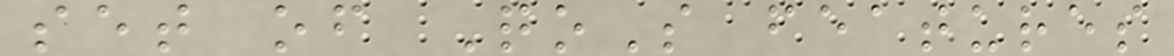set of QoS features
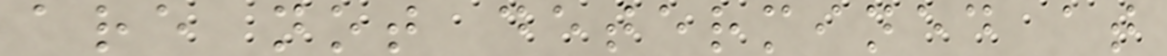are not determined at
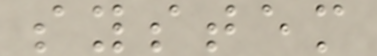system
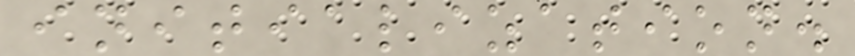initialization.
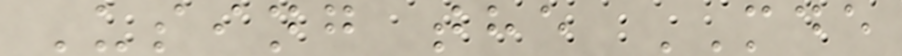Using the MDE
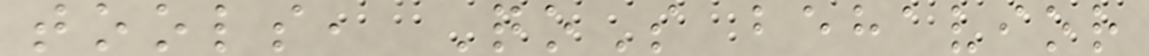tools, QoS behavior
